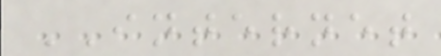INTERNET
